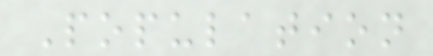Population
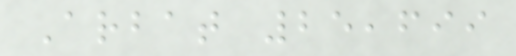Arbat 25,699
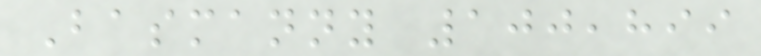Basmanny 100,899
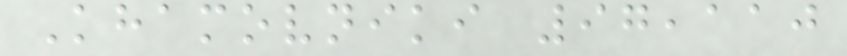Khamovniki 97,110
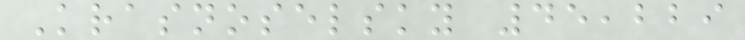Krasnoselsky 45,229
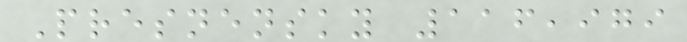Presnensky 116,979
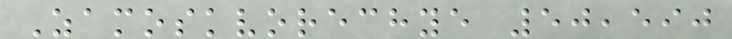Zamoskvorechye 50,590
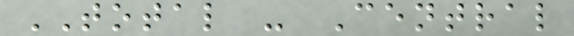TOTAL - Central
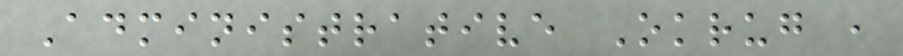Administrative Okrug ,
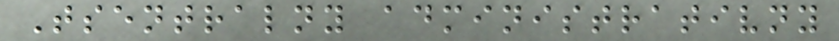Tsentralny administrativny
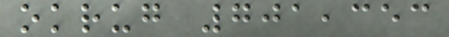okrug 701,353
